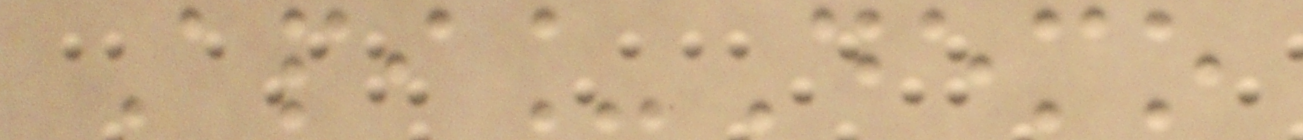Api_Demo
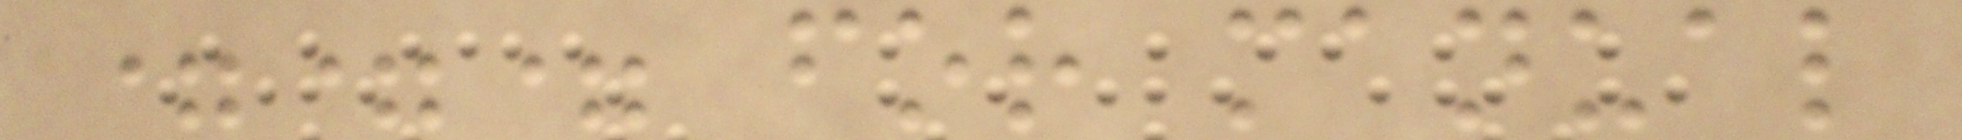=== for manual
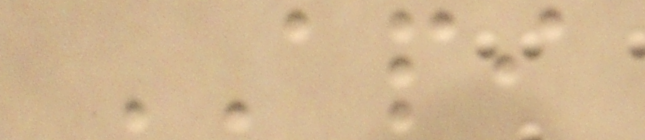API
